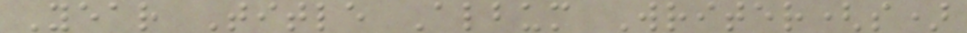Year Title Album Writer(s)
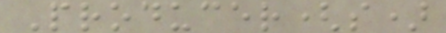Producer(s)
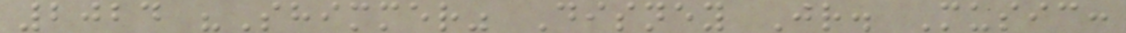2024 "Shimmer" Disney Jr. Music:
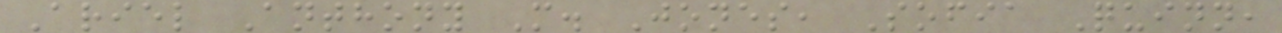Ariel Anthony M. Jones, Sofia Quinn,
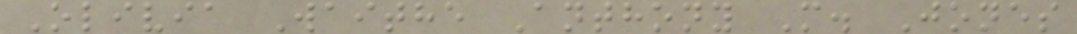Olivia Waithe Anthony M. Jones
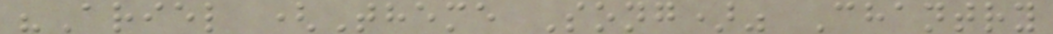"Ariel (Theme Song)" Chantry
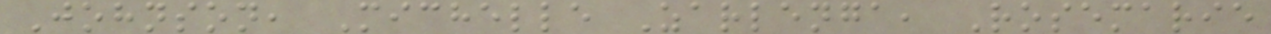Johnson, Michelle Zarlenga, Rosemarie
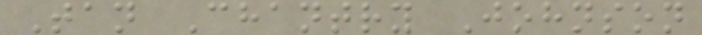Tan Chantry Johnson
